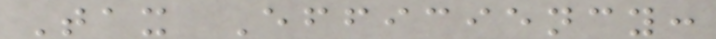Tax Efficiency:
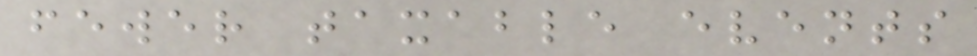fewer taxable events
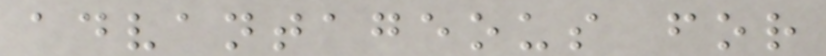advantageous for
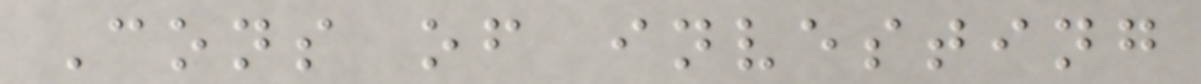Cons of investing
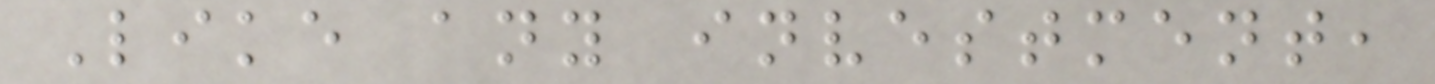Like any investment,
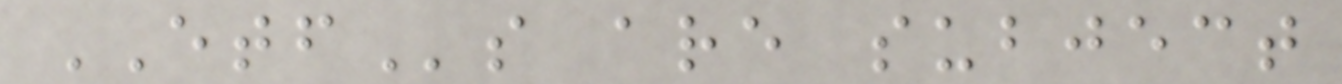ETFs are subject
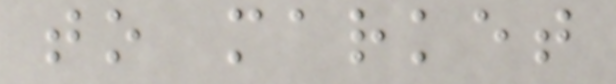to market
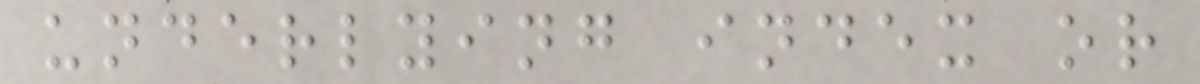underlying index or
